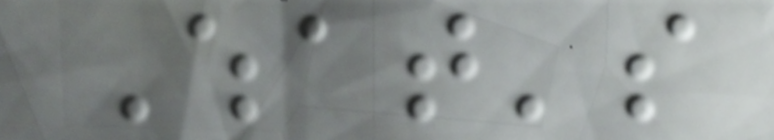What's
